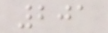201
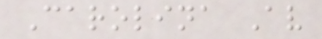Carolina Av
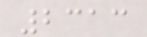2313
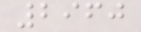2960
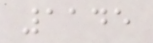1145
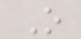O
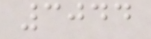3044
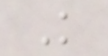K
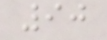90
